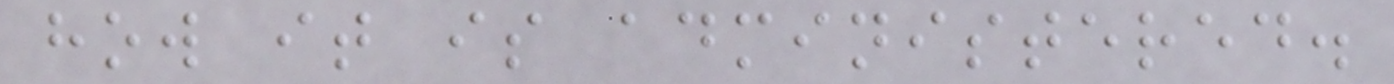how it is administered.
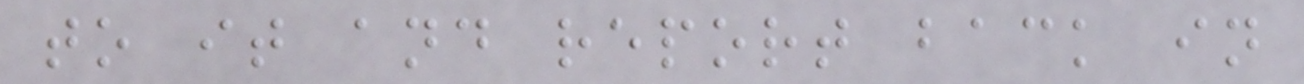to it and report back in
